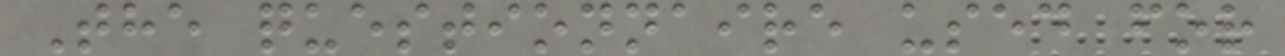The questionnaire used for
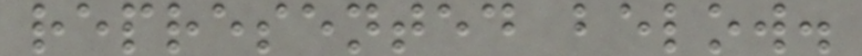represented below.
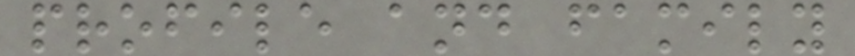profile and family
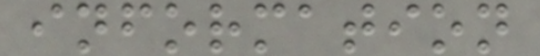information
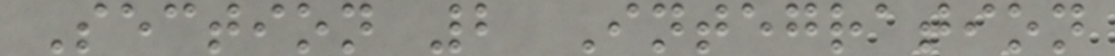Section 2 Integration
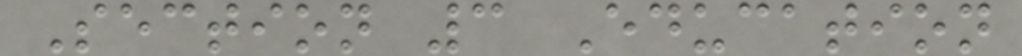Section 3 Education
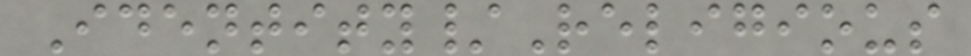Identity/Religious
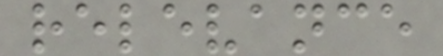relevance
